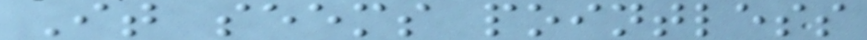It seems pointless
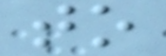to
